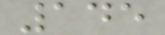145
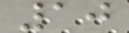10
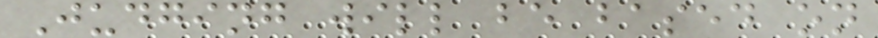Judging will be based on
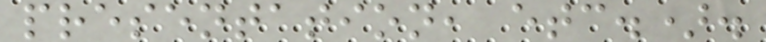presentation, etc.).
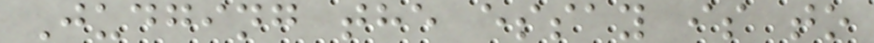Judging the essay is to
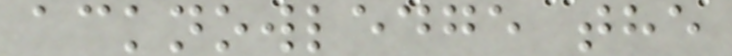acknowledge the
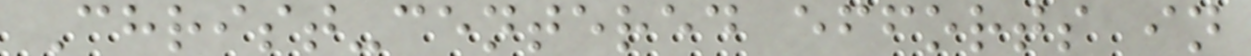Christ-centered efforts in
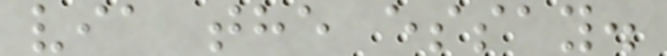via the essay.
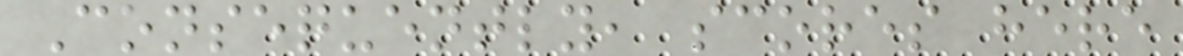Consequently, scores here
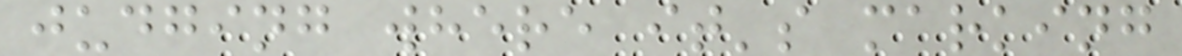judging where it's marking
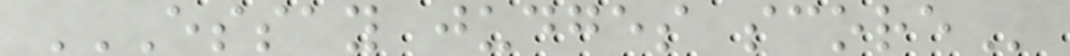ESSAY JUDGES SCORE
